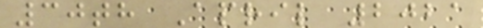30th April 2021
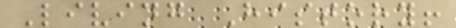Living History!
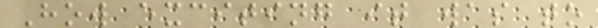How exciting it was to
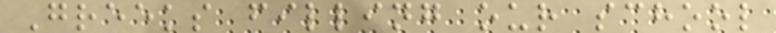Greeks filling our school
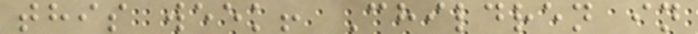this week! Children in
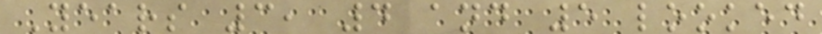Years 3, 4 and 5 looked
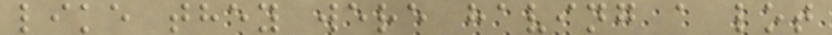like they were having a lot
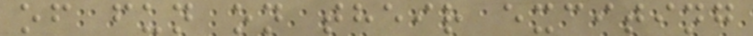of fun on their exciting
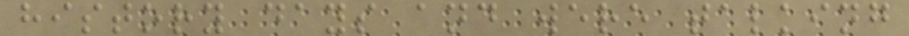history days and were talking
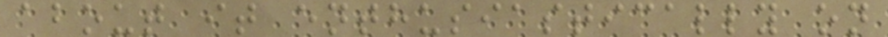about it enthusiastically on
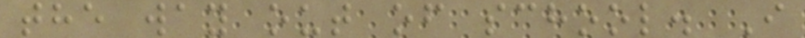the way out of school. I
